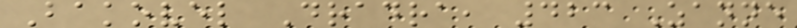Bakovel Dradra, 423 Zanne
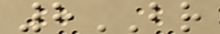8BR
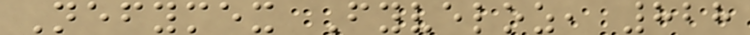Nefymex Fyveloz, 828
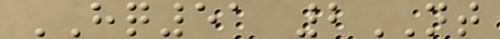HQ51 2NT
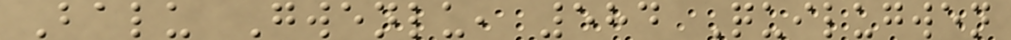Balu Gwenlu, 584 Quilugwen
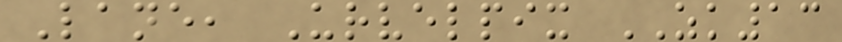Lane, Urvelpix ZK13
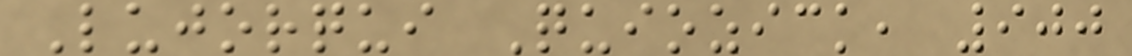Lujorqui Quiozick, 900
